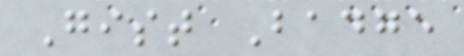Gist Badge
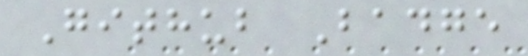Github Badge
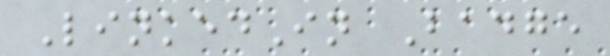LinkedIn Badge
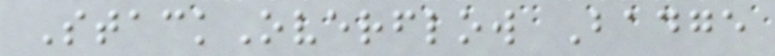StackOverflow Badge
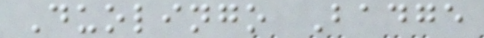Duolingo Badge
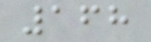168
